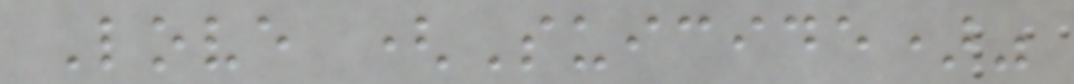Love (Suicide)"
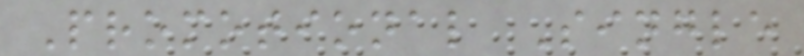Promotional Single
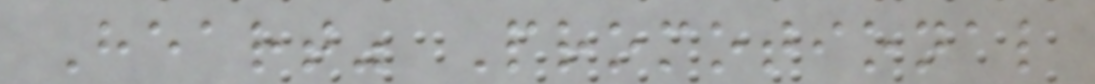Heart" Promotional
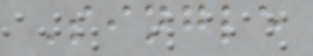Single
